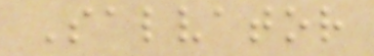Salvator
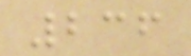236
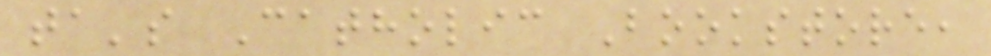ta's Catholic Bookstore,
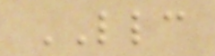LLC
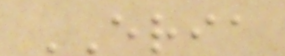ERIA
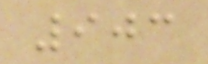903
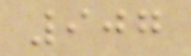907
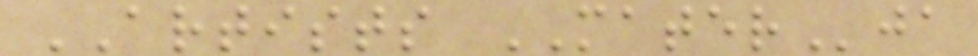ARTISTS MATERja
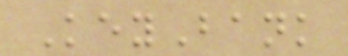KeyBank
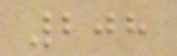208
